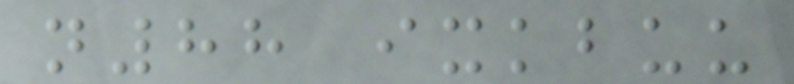n88 ixkbuu
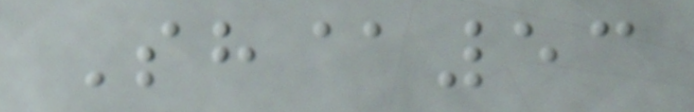Sh@53
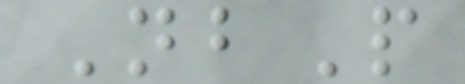NbP
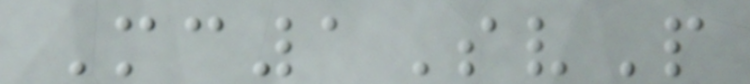Mc1SvP
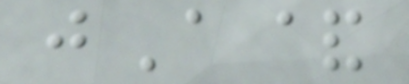jA&
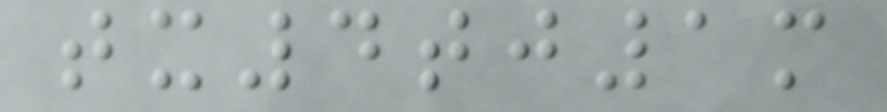tx4tj1m
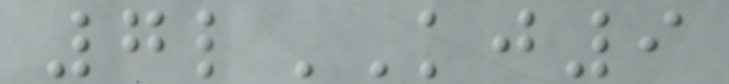7lKJ9
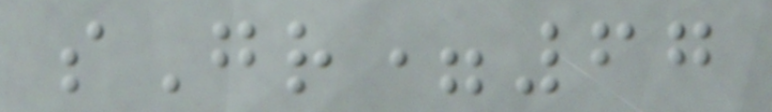sGr=67
